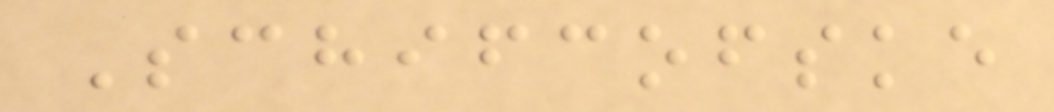Schifcofske
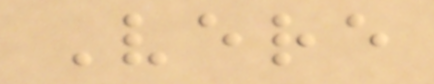Vere
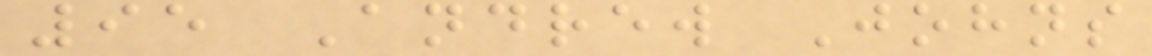95 Andrew Johns
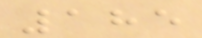185
